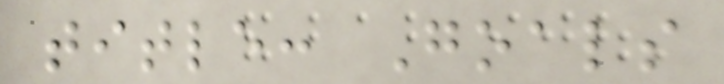title: Goals
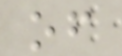of
